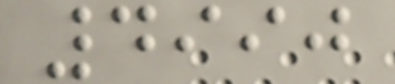4990
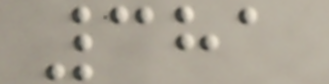381
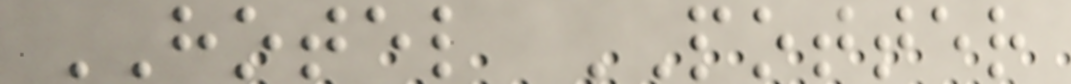HOTEL POTTER
